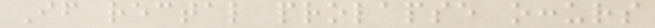If rectal prolapse occurs
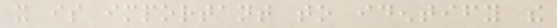it is important to identify the
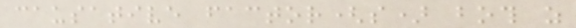causative factor(s) both as
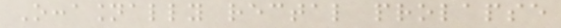Occasionally rectal prolapse
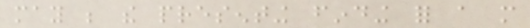may be the presenting finding for a more
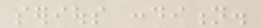serious condition.
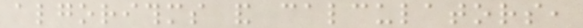algorithms and calculators,
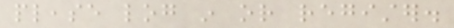please log in or register.
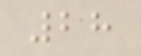28
